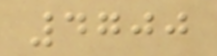4700
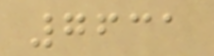7631
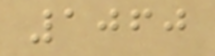1060
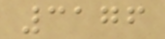3176
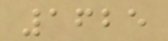1625
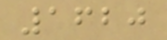1620
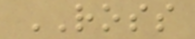ROSS
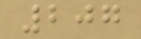207
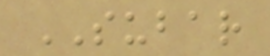SUBAR
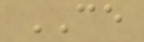CE
